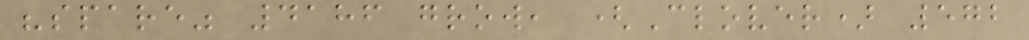"spare" 4186 grow, (Clover) 572
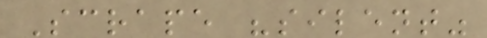Scrape "silent"
